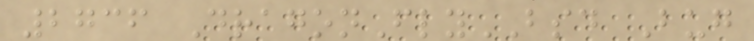2736 DragonFlyBSD Bug
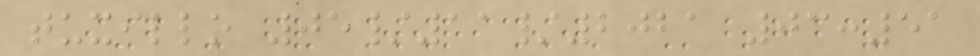tuxillo 05/11/2021 03:51
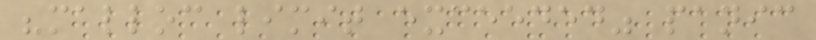"malloc limit exceeded" panic
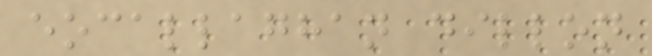eocallaghan dillon
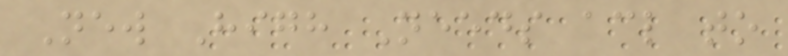New High Needs acl to
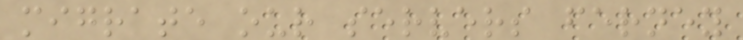migrate our servers ferney
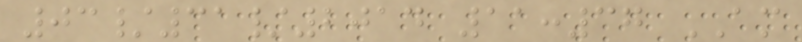03/31/2014 11:37 AM
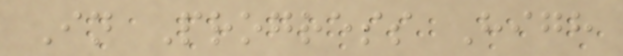In Progress High
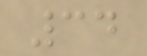34
